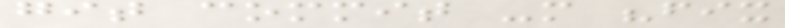git commit -m "fix
